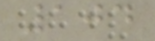104
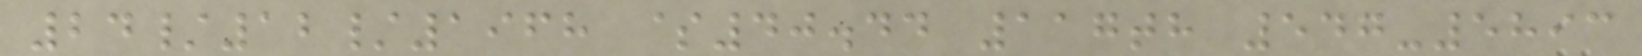24/12/1968 $40.44 117th 547-5893
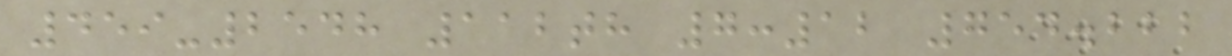459-2548 112th 7:12 754.222
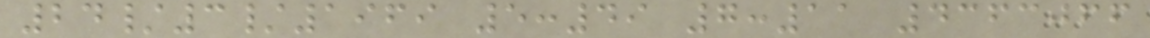24/3/1969 5:49 7:11 4363066
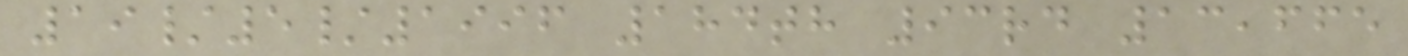19/5/1996 184th 93rd 13,665
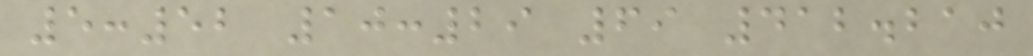5:52 10:29 69 412.210
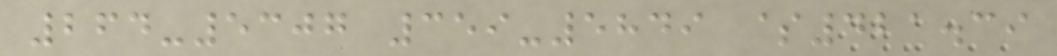264-5307 359-5849 $421.39
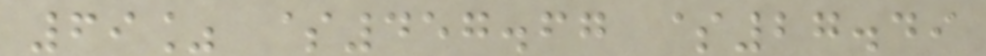69% $457.67 $27.49
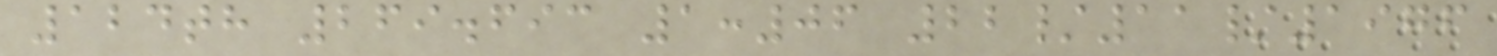124th 269.693 1:06 22/11/1976
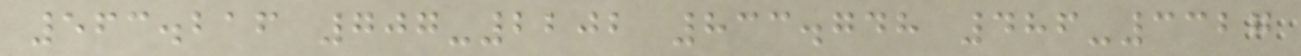563.216 707-2202 833.748 486-3327
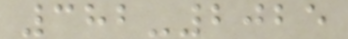382-2025
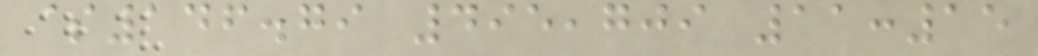$146.79 495,709 11:15
